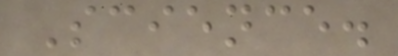Science.
